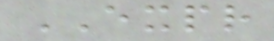EXPR
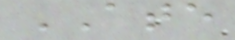ATE
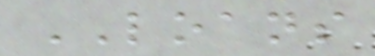LOANS
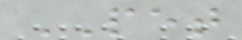PET
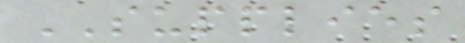SUPPLIES
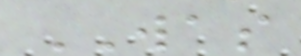WAS
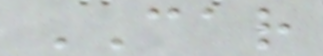CAR
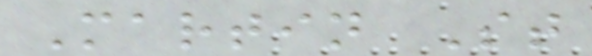Martin St
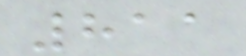811
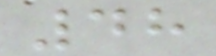48
